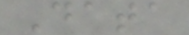Data
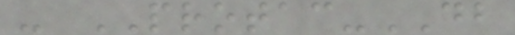- PROTAC-DB
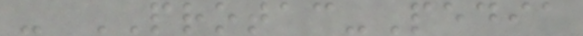- PROTAC-Pedia
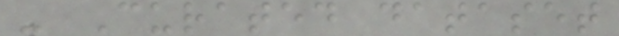- Curated dataset
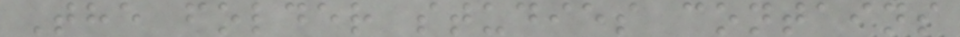The folder studies contains
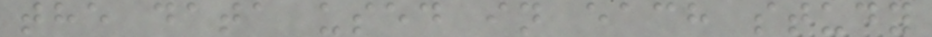the data used in each study
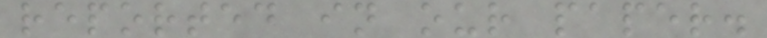reported in our paper.
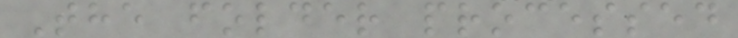The folder processed
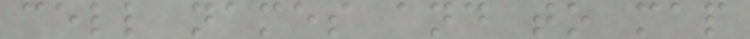cell names and to map
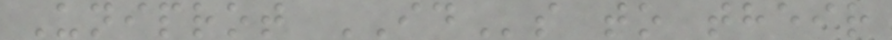Uniprot IDs to their
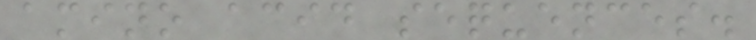amino acid sequences.
